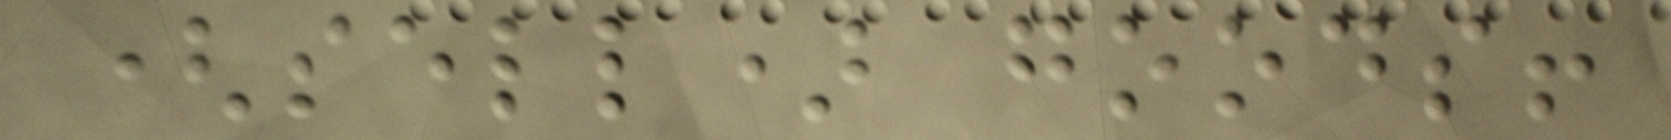(sell) goods!
